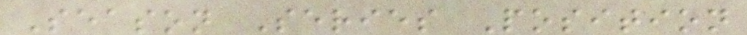Season Series Position
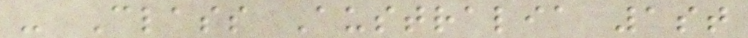- Class Australia 1st
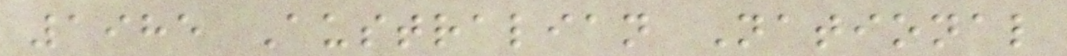1985 Australian National
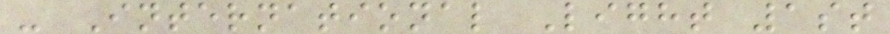- International Light 1st
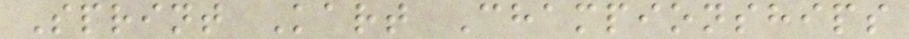Sprint Kart Championships
